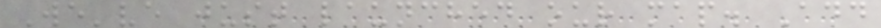We've just launched our map. Add
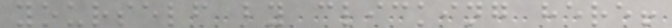yourself by clicking here!
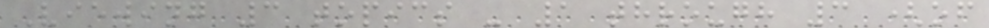Viewing 3 topics - 1 through 3 (of
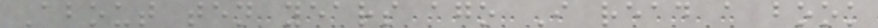About ten years ago I read a book
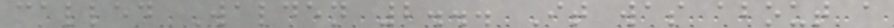called Walden 2... It was about a
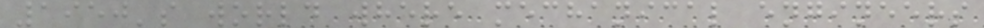1950's world where mechanical engineers
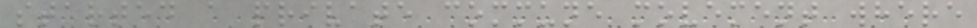started a private commune movement where
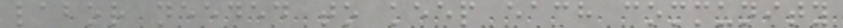labor needed to keep each community
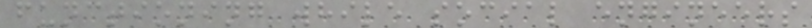functioning while social engineers
